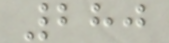280
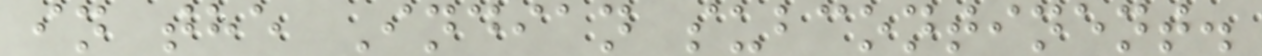in the Indian subcontinent.
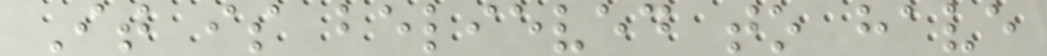It is believed to have
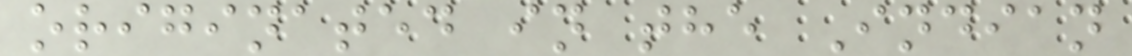originated in the Indian
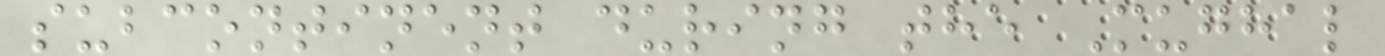subcontinent during the Mughal
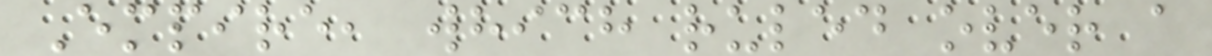Empire, which ruled over a
